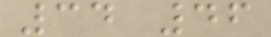34 46
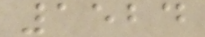1524
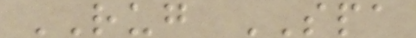RUG SPA
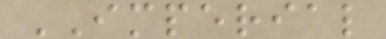IMPERIAL
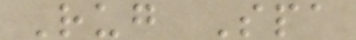Rug Spa
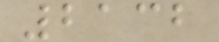2132
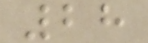28
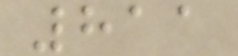811
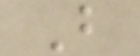B
